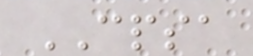CPSA
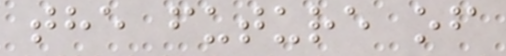the future of
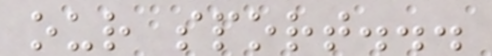our sport...
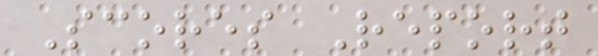Scores Report
